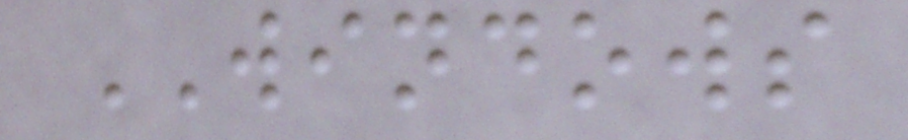WINDOWS
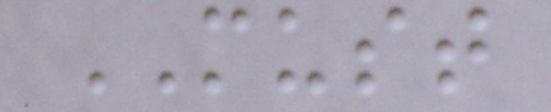MUST
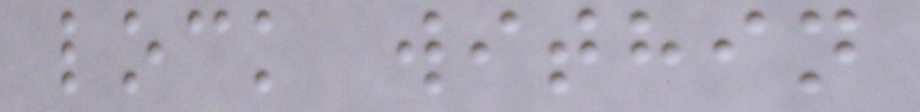lock within
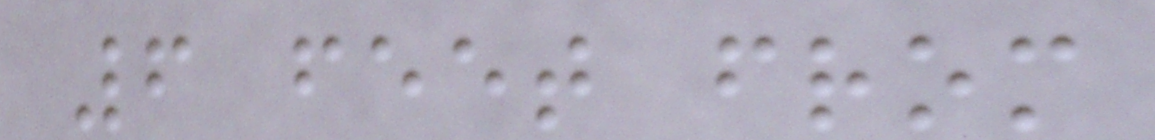6 feet from
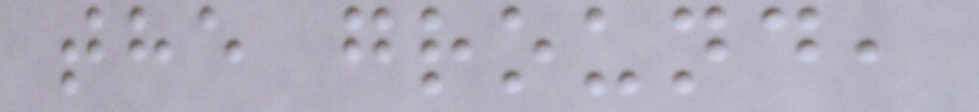the ground,
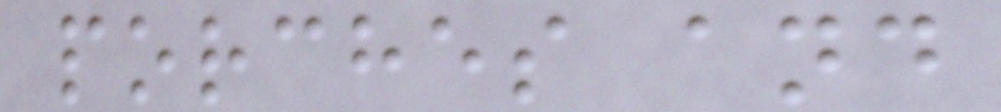porches and
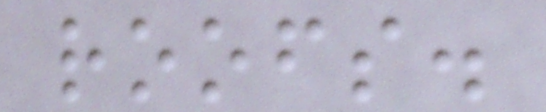roofs.
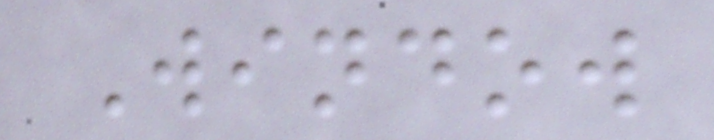Window
